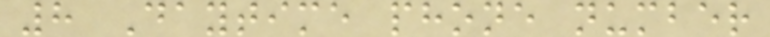8 Daytime phone number
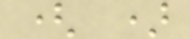( )
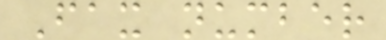Fax number
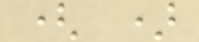( )
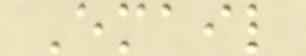Email
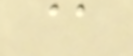@
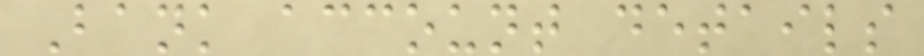Bank account details
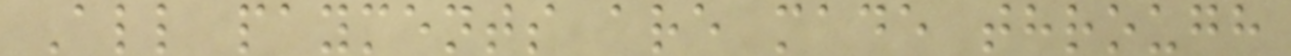All payments are made through
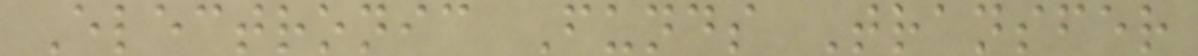Electronic Funds Transfer
